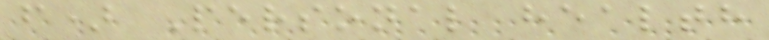f) Personal health
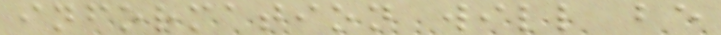information will be
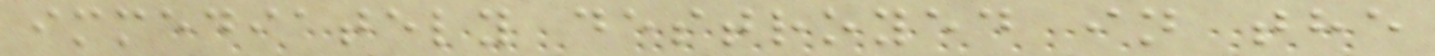immediately destroyed in the
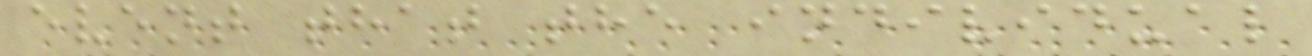event that the individual
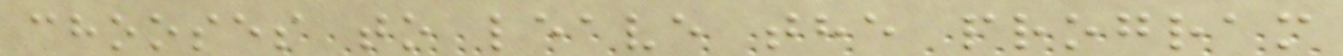chooses to leave the program
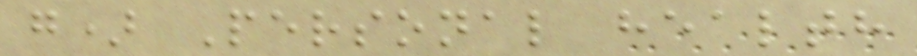g) Personal health
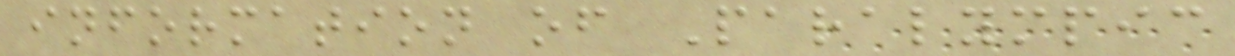information of Paralympic
